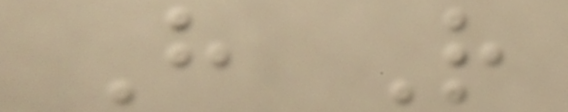H R
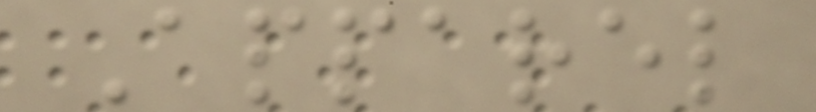Apparel
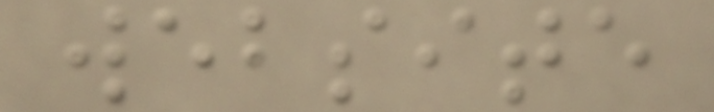website
